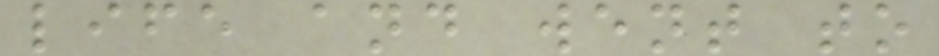life and went to
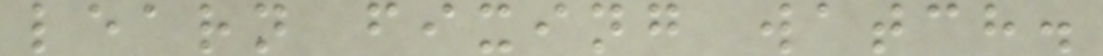learn fixing watch.
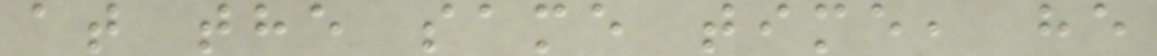at the same time, he
